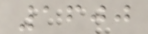1600
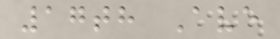17th Ave
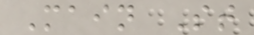Main St
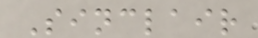Sinclair
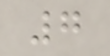7
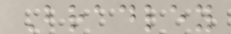Bradley
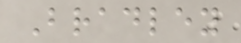Bradley
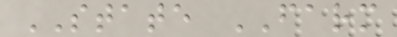STATE FARM
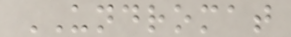UNDROMAT
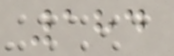184
